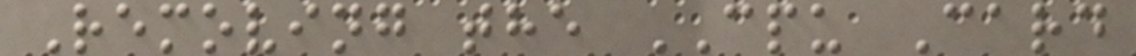Removing the CPU Card
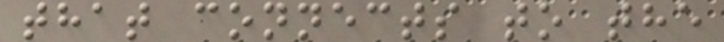that connects to the
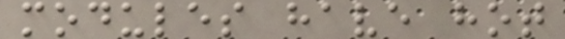modules have hot
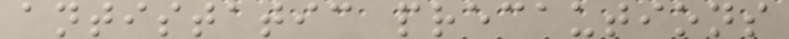antistatic precautions
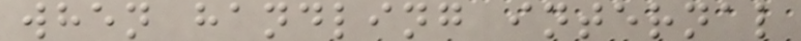when handling internal
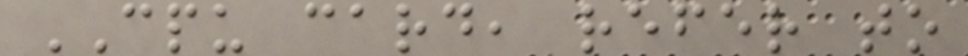CPU card, refer to
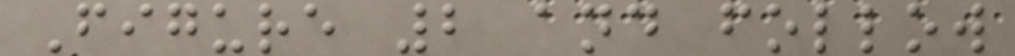Figure 2 and follow
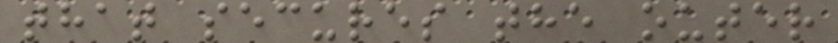that secures the outer
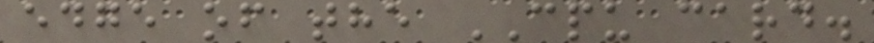edge of the CPU card.
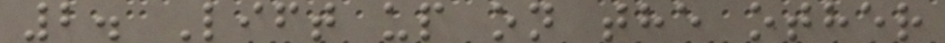2. Lift up on the other
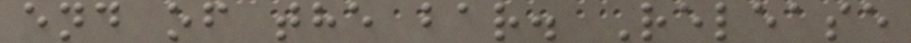end of the bar. Release
